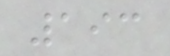193
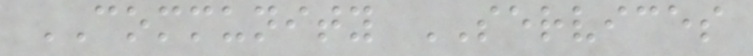COMMUNITY SERVICES
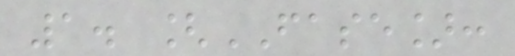1. [FASE]:
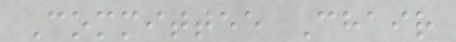Committee Chair
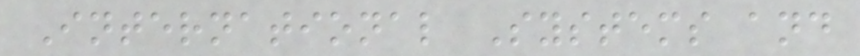International Systems and
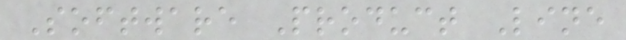Software Product Line
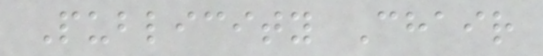Publicity Chair
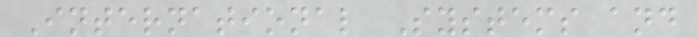International Systems and
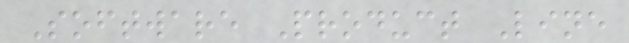Software Product Line
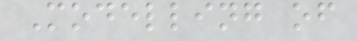Modelling of
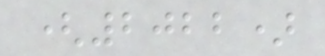(2022)
